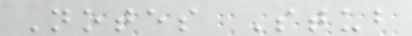Notes Stub
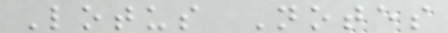Lotus Notes
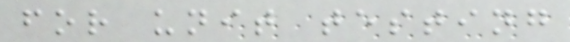for unit testing
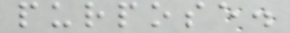purpose.
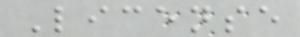License
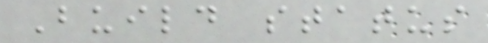Build status
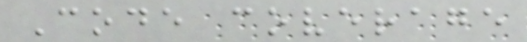Code coverage
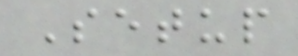Setup
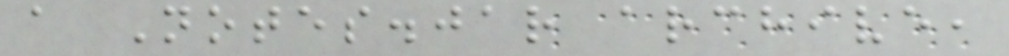a Notes.jar archive,
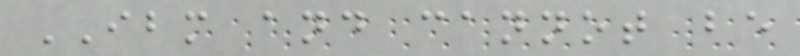IBM and cannot be
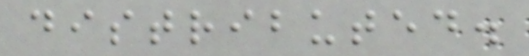distributed.
